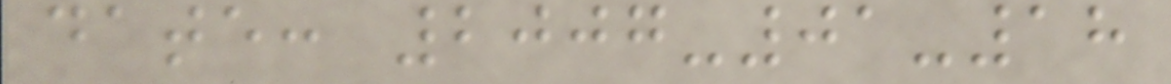date: 2007-01-18
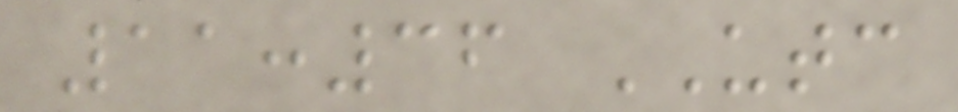11:36 UTC
